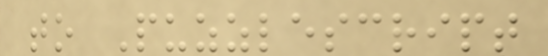to Puzzlescript
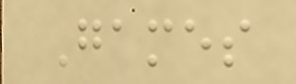Games
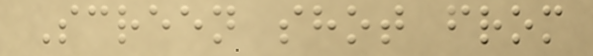Screen shot from
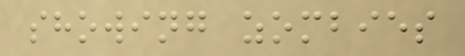showing zombies
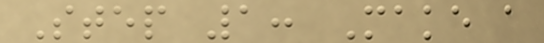Step 1: Make a
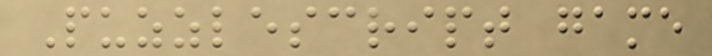Puzzlescript game
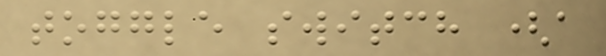toggle switch (a
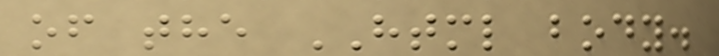of the HTML body.
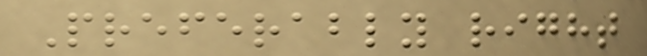Preferably right
